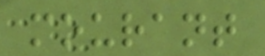mourant
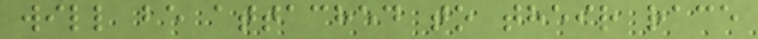will be attached to their race
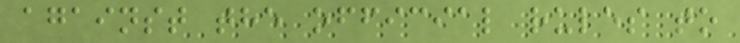against the official rules to
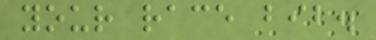your race bib.
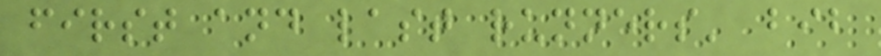first and last runners' bib
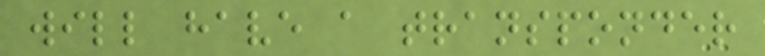will have a transponder
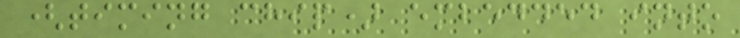(timing chip) embedded into
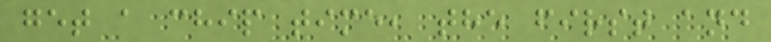get a chip time, the first and
